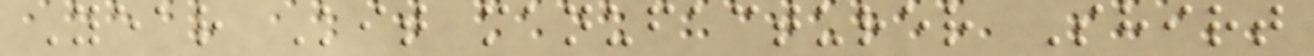Year Kit manufacturer Shirt
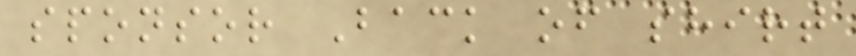sponsor Back of shirt
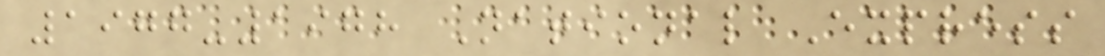1977-1978 National Express
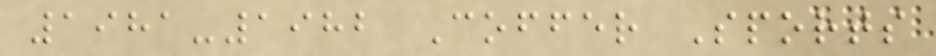1981-1982 Coffer Sports
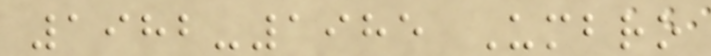1982-1985 Umbro
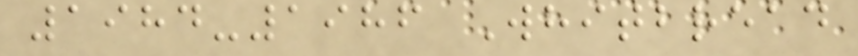1984-1986 Whitbread
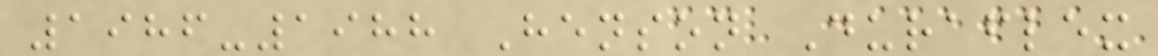1986-1988 Henson Duraflex
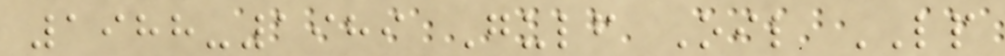1988-1989 Gulf Oil LP
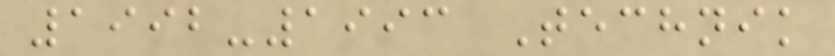1992-1993 Technik
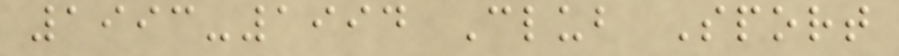1993-1994 Club Sport
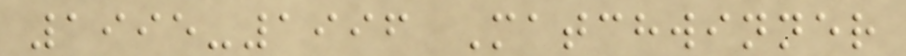1995-1996 Matchwinner
